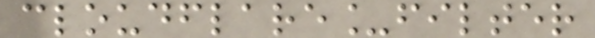cloudflare_filter
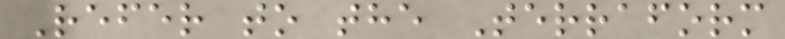Refer to the Terraform
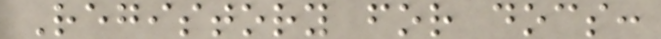Registory for docs:
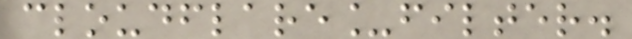cloudflare_filter.
